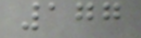177
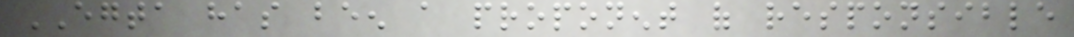EGTA has been a proponent of responsible
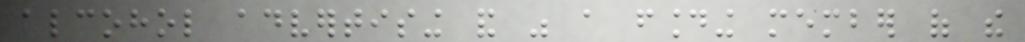alcohol advertising and was a founding member of the
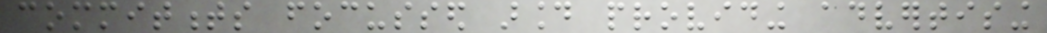commitments focussed around providing advertising
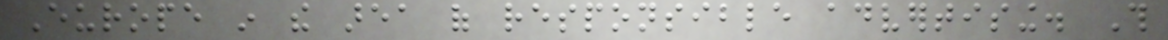Europe in the area of responsible advertising. This
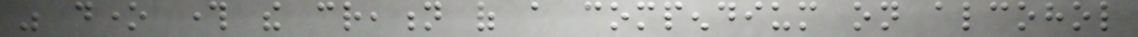was done through the creation of a compendium on alcohol
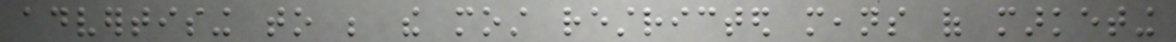advertising to be the most restricted means of marketing
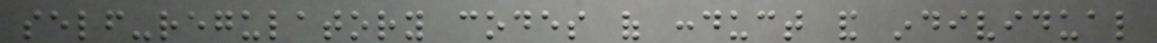self-regulatory codes of conduct and individual
